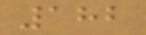182
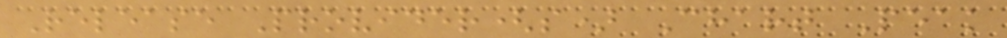Release Provider(s) Chart Peak
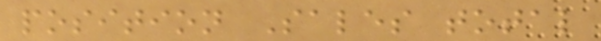position Sales total
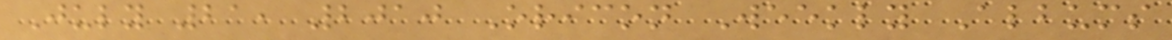July 21, 2010 Oricon Weekly Albums
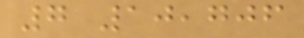7 10,706
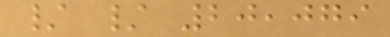/ / 20,079
